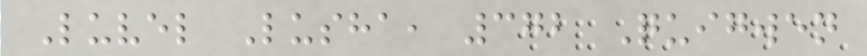Luvel Lusha, 372 Quigwen
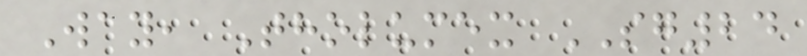Way, Tholumex SG24
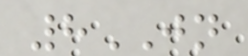8JN
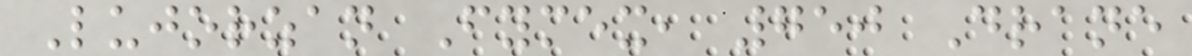Lujorzan Fymex, 750 Drane
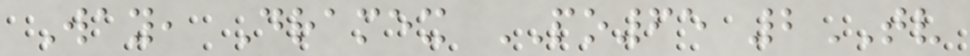Way, Dramex PO65 2TV
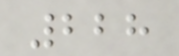228
